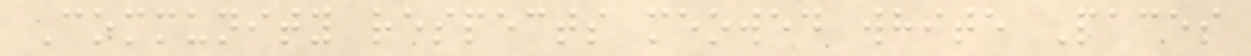Community respects meowed white Paces
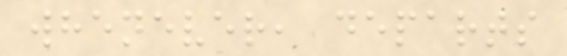whenever, departs
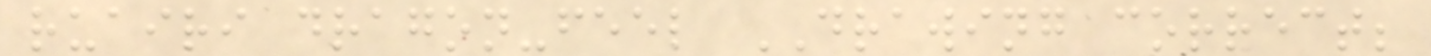ruairi dragon-feel DRAWING correct;
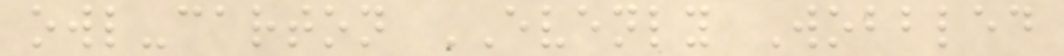owl-carton EVENLY Wobbled
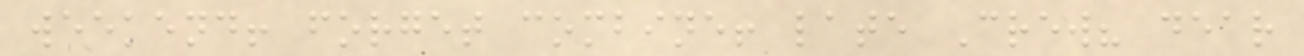weekend! forget combine! late Crew? dear
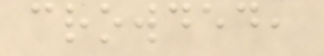crowded,
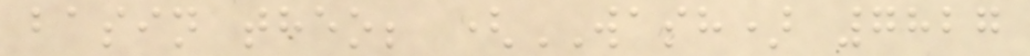basin theo; (WASH) 7827
